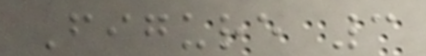Figure 3
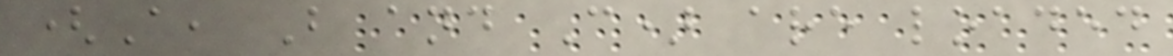(A, B and C) are loaded
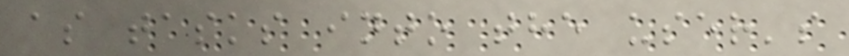as tasks into the user's
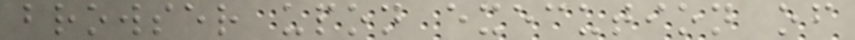browser upon execution of
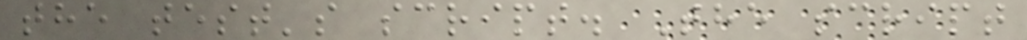the test's script. The script
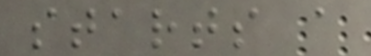starts a
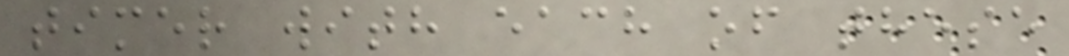timer with each of these
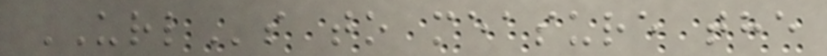URLs to measure the
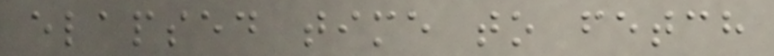elapsed time to fetch
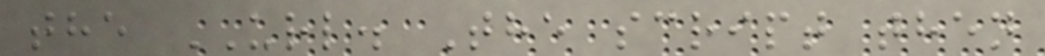the URL. The script then
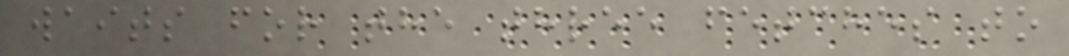waits for the three fetches to
